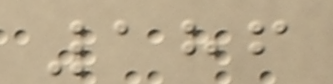186
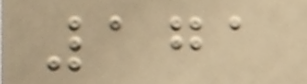171
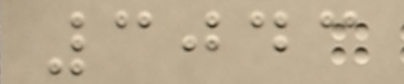3043
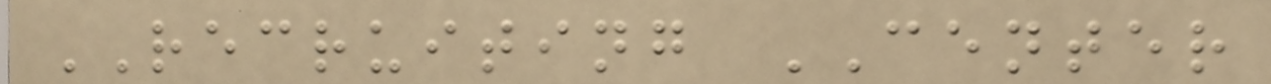RECRUITING CENTER
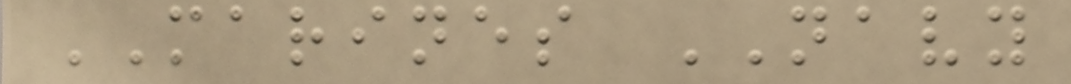MARINES NAVY
